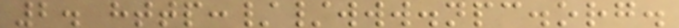2. http://www.npc.org.
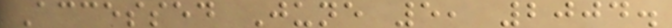Accessed June 5, 2004.
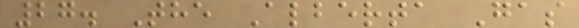27. The Alberta Gas
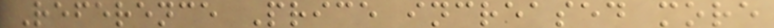Reference Price increased more
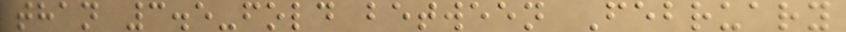than 3.5-fold between February
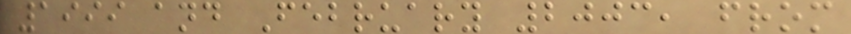1999 and February 2003, from
